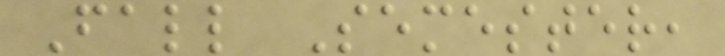Fall Semester,
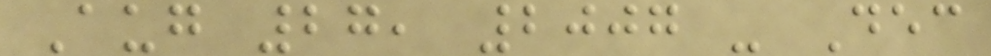Aug 27, 2007 - Dec
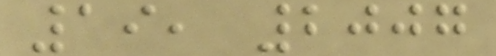19, 2007
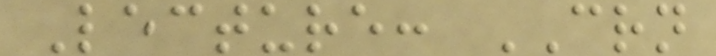Lecture: CRN
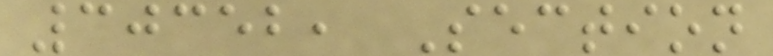30352, Section
